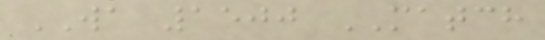WA 1500 MATCH
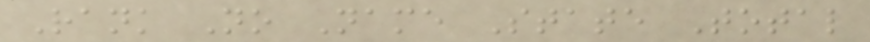Rank No Name State Total
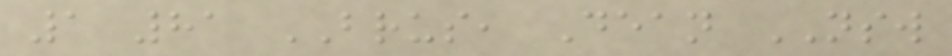1 81 BRUS, Dean NSW
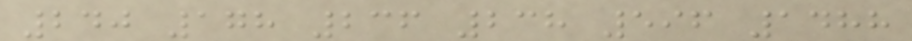240 178 236 238 596 1488
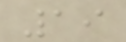19
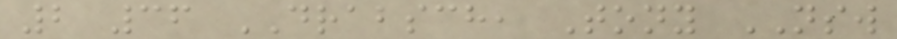2 36 DRABSCH, Tony NSW
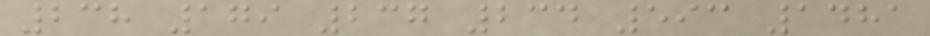238 179 237 234 593 1481
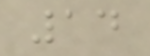14
